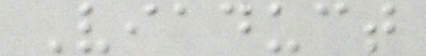Viaduct
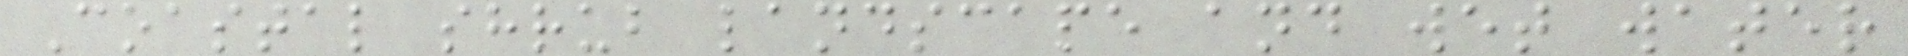Coastal shrub landscape and wet water
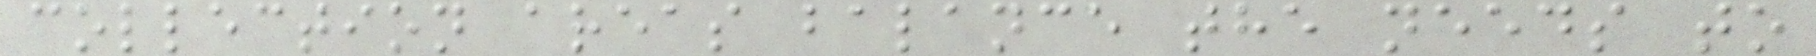collection areas balance the needs to
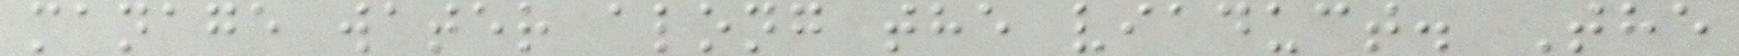manage water along the viaduct. The
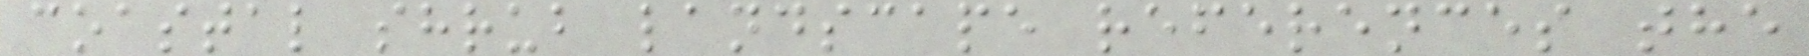coastal shrub landscape references the
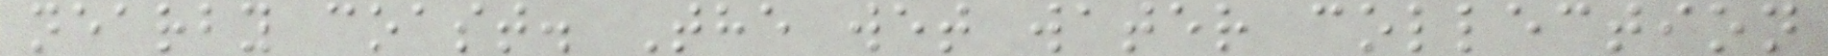nearby coast. The wet water collection
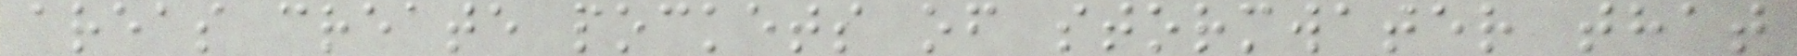areas create pockets of stormwater that
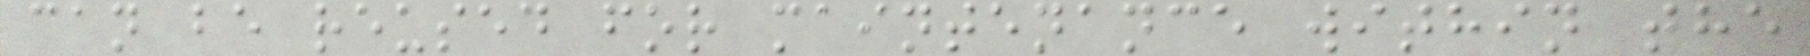can be reused for maintenance within the
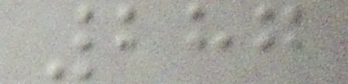287
